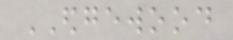EDGEWOOD
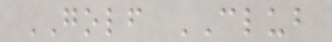GOLF CLUB
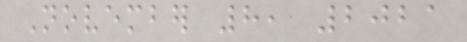November 8, 2021
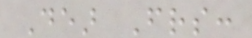Dear Friends:
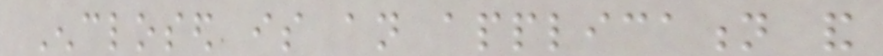Enclosed is an application and
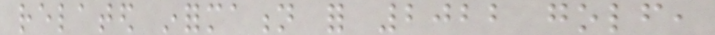related information for 2022 golf,
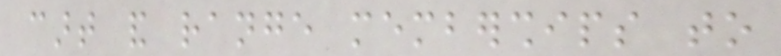cart and range memberships to
